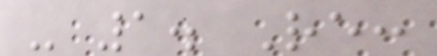- 1. Re:
